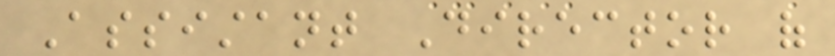Assistant Director of
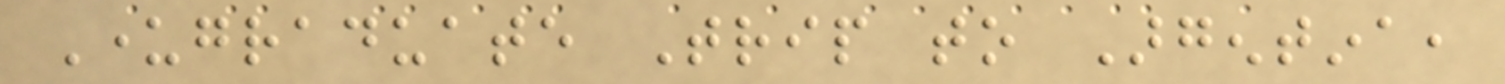Undergraduate Trip to Argentina,
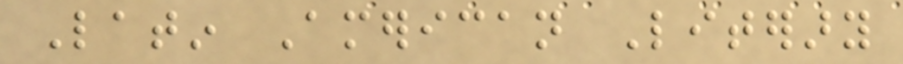Latin American Literary
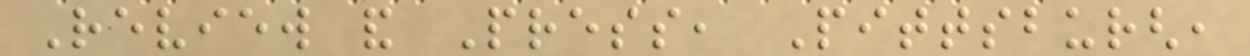Review and Press, Pittsburgh,
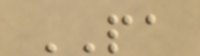PA
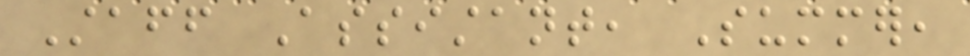Staff Assistant, Summer,
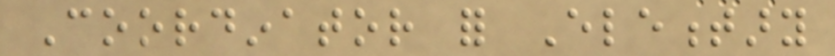Coordinator for Elementary
